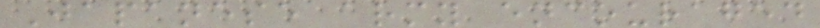Japanese army encouraged
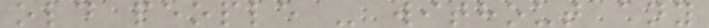old people - without any
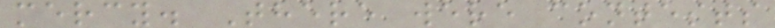mercy. There were contests
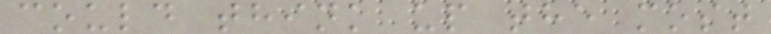could think up the most
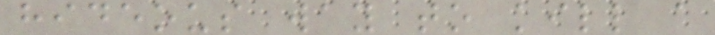hideous way to kill a
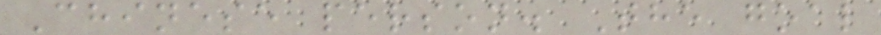Chinese person. The goal
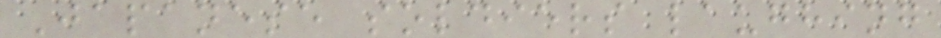Japanese soldiers laughing
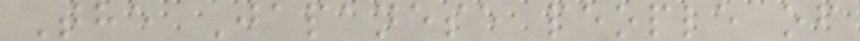The Japanese people of
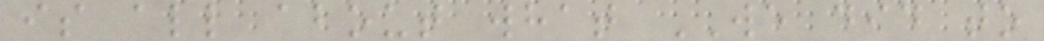is all about what WE did to
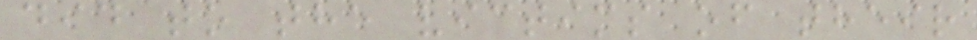did to the victims of their
